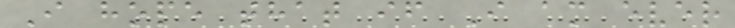I hope that if I am ever
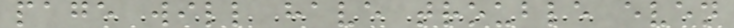page will have trouble even
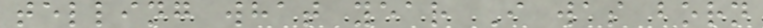telling what year I was born
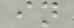in
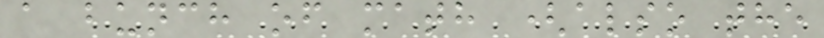a bunch of math (also the
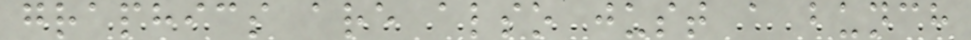graphics are also just a bunch
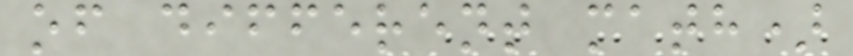of different math)
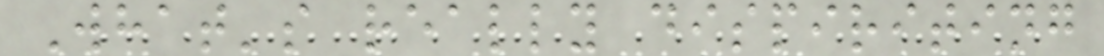What's really dispiriting
